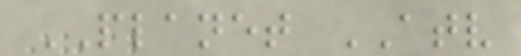PLANET ATV
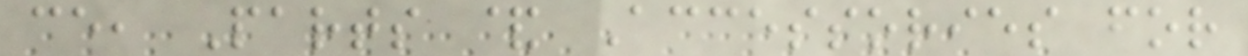ce, Parts & Accessories for
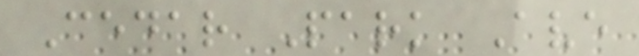Cedar Park Ave
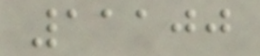11100
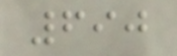690
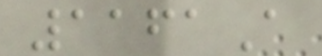1161A
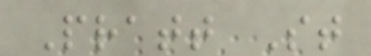Pratt St
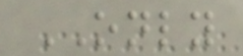ONLY
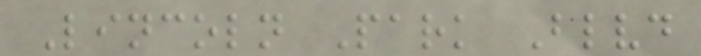Lincoln Park Blvd
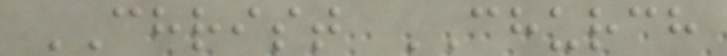CHRIST CHURCH
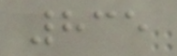835
